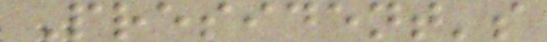President's
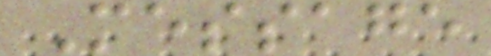Message
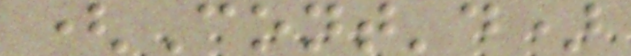(Cont'd)
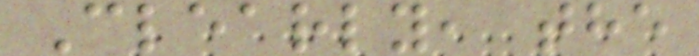Clearly, the
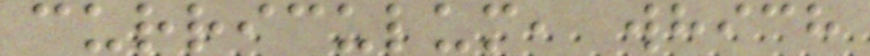curriculum, which
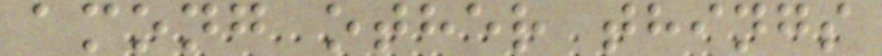among other things
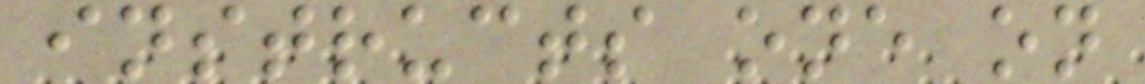instructs one on
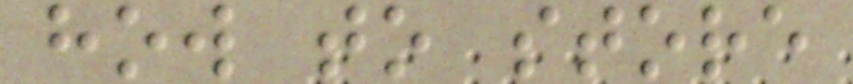how to store
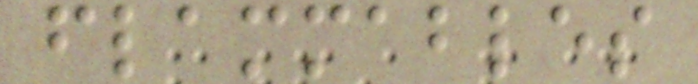flammables
